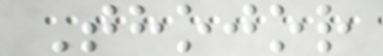Thojor
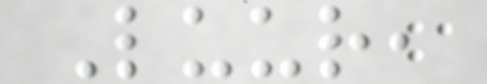Luur,
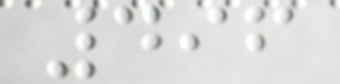496
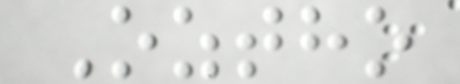Oztho
